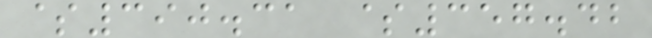$390.31 $357.42
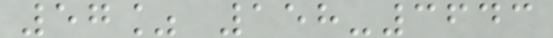57% 158-3643
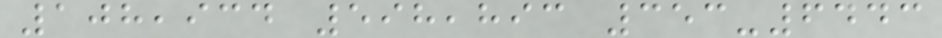108,934 598,893 353-6443
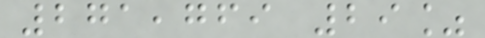271,769 29%
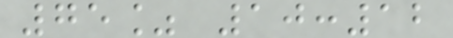75% 10:12
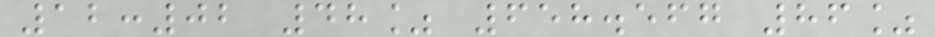12:02 48% 658.567 86%
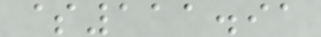$111.91
